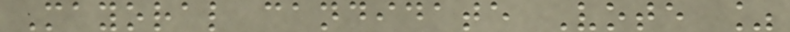Mayoral candidate Vote %
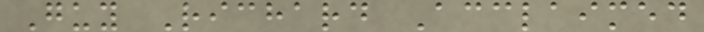Guy Richard Acclaimed
